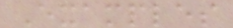Examples
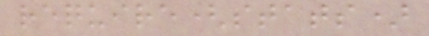require(stats)
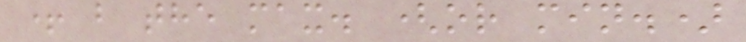+ b the max. (or min.)
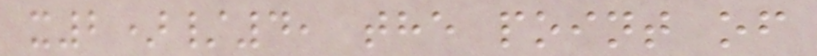x2)/4, the point of
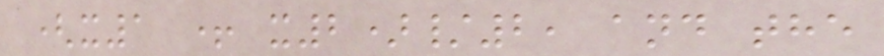(x1 + x2)/2, and the
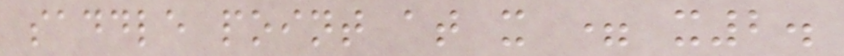saddle point at x = x2.
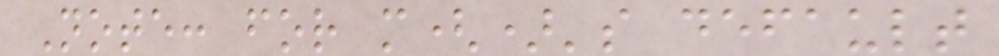Note: for m()'s default
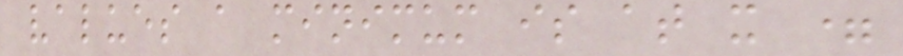values a minimum is at x =
